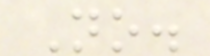No.
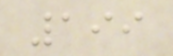199
